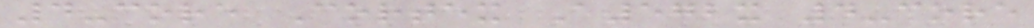4-core Cortex A572x 4-core
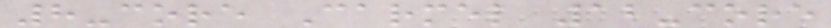8-core Carmel 12-core
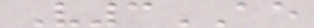V3AE
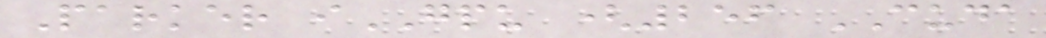Parker iGPU (256 CUDA
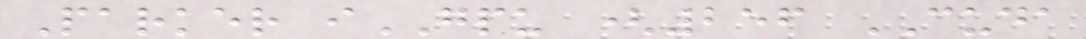Parker iGPU (256 CUDA
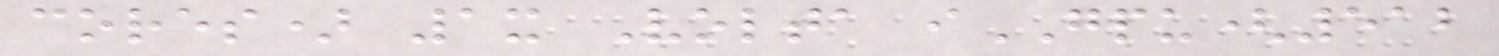cores) 1x Volta iGPU(512
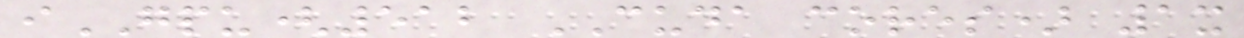iGPU(512 CUDA cores) 1x
